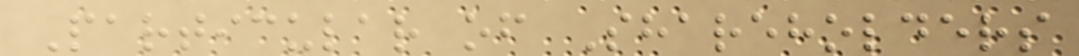Particular of Shareholders
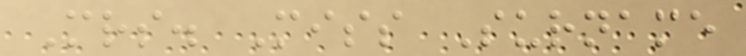Mrs. Miss Surname
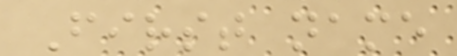First name
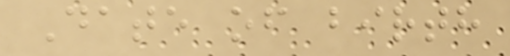Date of birth
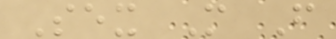Sex M F
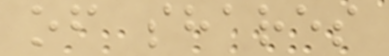of shares
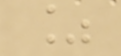%
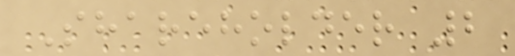Shareholder 2
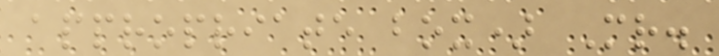appropriate box) Mr.
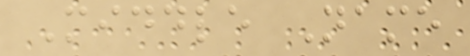Middle Name
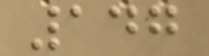147
